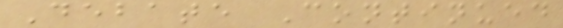Debate Continued
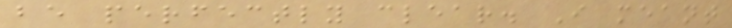be perfectly clear. I meant
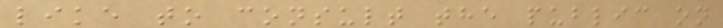like to consult the public on
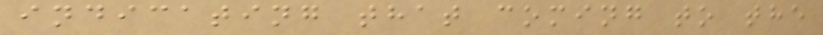indicating that coming to the
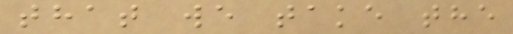that we take the
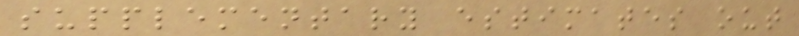supplementary estimates out
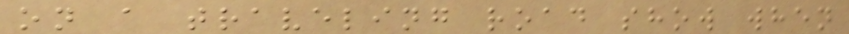on a traveling road show when
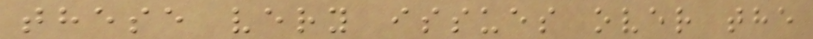these very issues over the
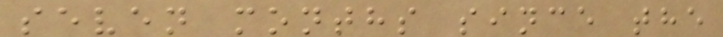seven months since the
